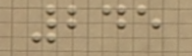245
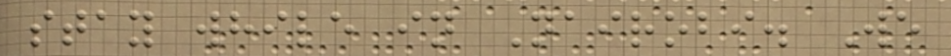stay while in Nairobi. We
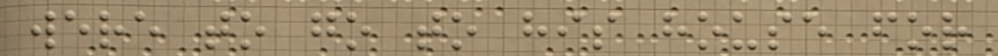were to go to his house for
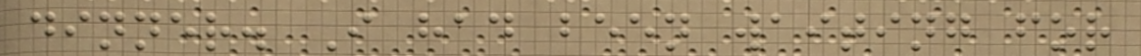dinner. I had been waiting for
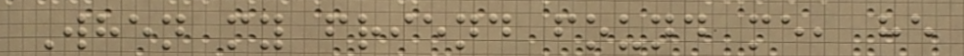When my friend found me, he
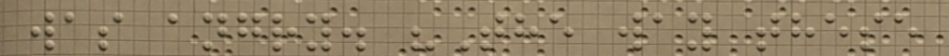was angry. "The way these
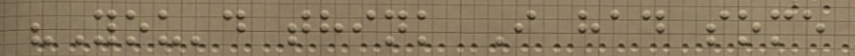"You'd think I had some
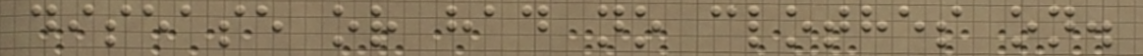disease or had no clothes on.
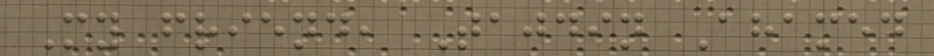My friend, Tajdin Ahamed
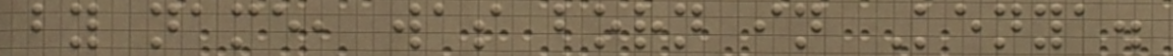by name, was born in Kenya.
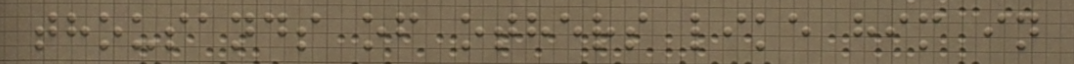thousands of others like him in
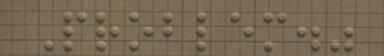Problem."
